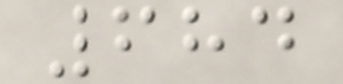684
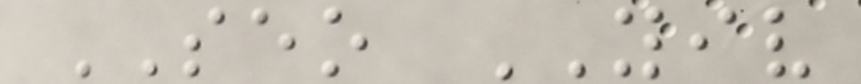SEO YIV
